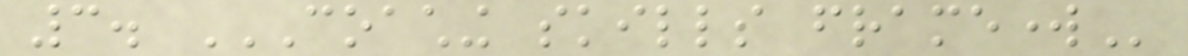3. COACHING SKILLS FRAMEWORK
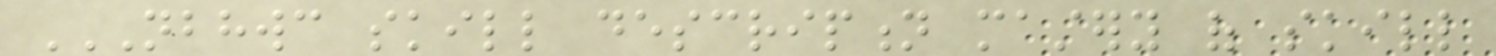NBHWC SKILL DESCRIPTION MASTERY OF SKILL
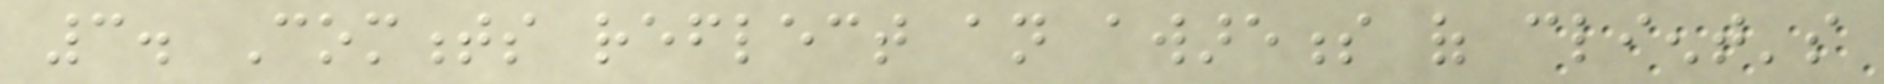3. Comments reflect an awareness of client's
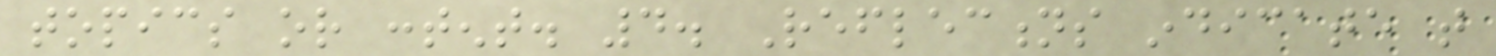topics or content. 4. Reflections indicate that
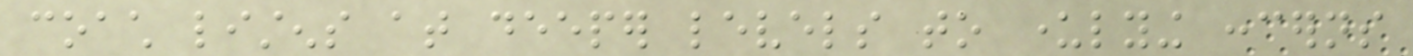coach listens at deeper levels to underlying concerns
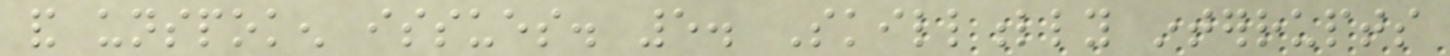and unspoken issues. 5. Skillfully interrupts
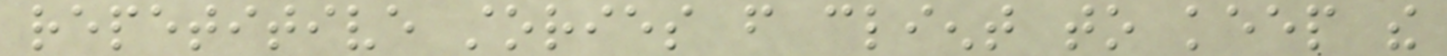repetitive stories from client to keep the
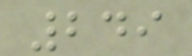249
